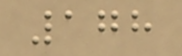178
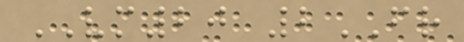VM20 2FR
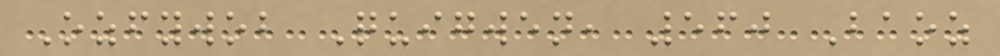Ozfywob Quigwen, 560 Baoz
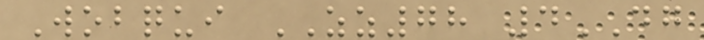Wobqui ZZ78 4DG
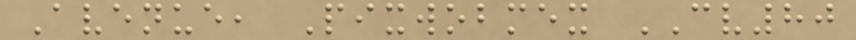Avenue, Pixwobmex CV80
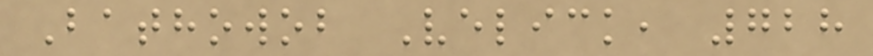Bathowob Velick, 728
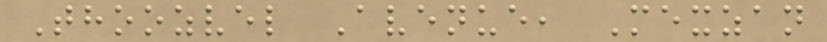Thoozvel Avenue, Mexzan
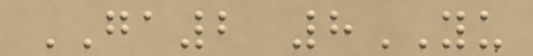GA2 8YU
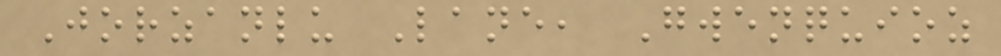Jorzanlu Lane, Gwenquioz
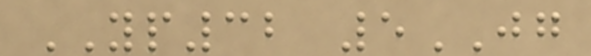YP32 5JG
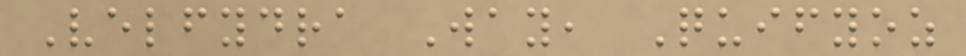Velfydra Way, Quifyoz
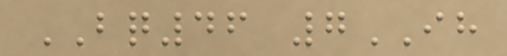BQ46 7IH
